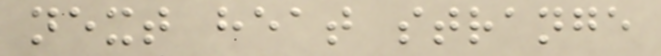next heat strange
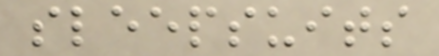sleepsuits
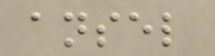ansel
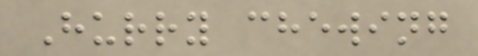Hurry chewing
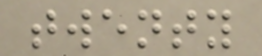twenty
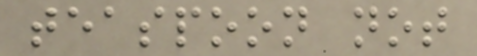teaspoon not
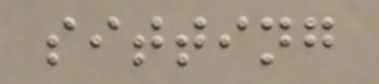sitting
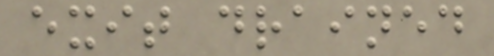exit drained
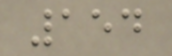154
